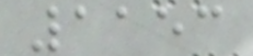1153
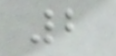2
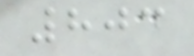803
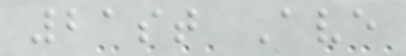21st Ave
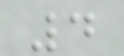4
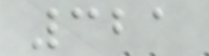321
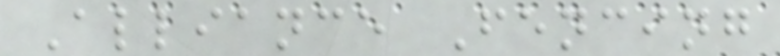Alliance Fencing
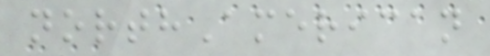northAmerican
